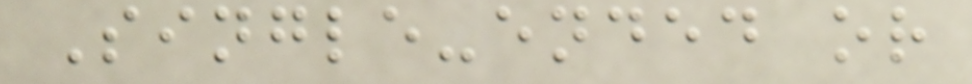Single-ended or
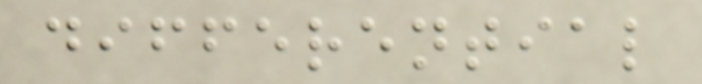differential
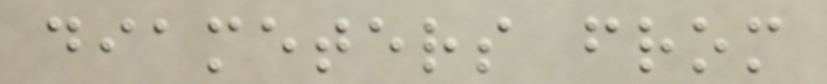diameters from
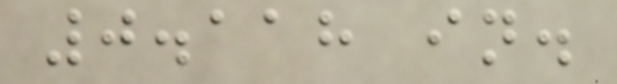0.118 in.
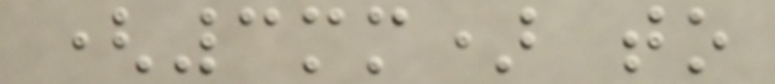(3mm) to
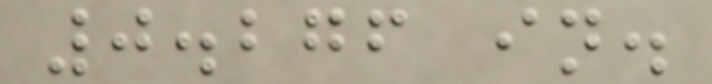0.276 in.
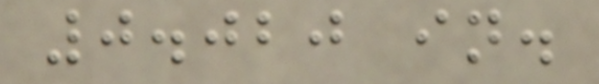0.020 in.
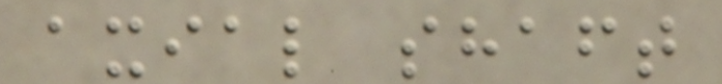axial shaft
